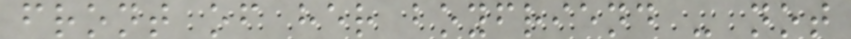front of her boyfriend - not
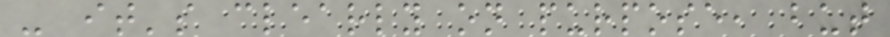- it's clearly on purpose, but
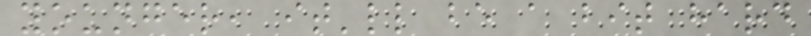younger, it'll be a bit hard
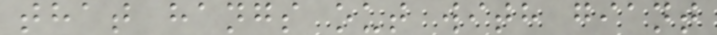that hangs out with giant
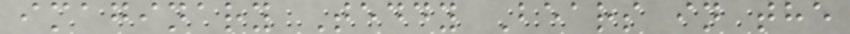imaginary Teddy Bears in the
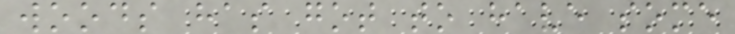woods has got to have some
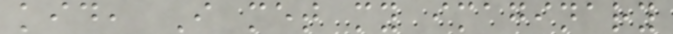kid, I met my imaginary
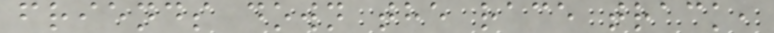friends down the race track,
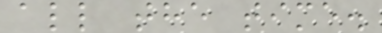all the time.
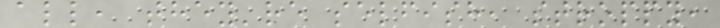all, they're selfish, stroppy,
